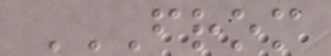FROM
